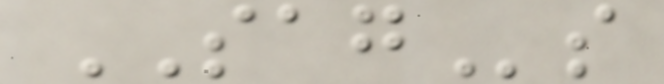SAGs
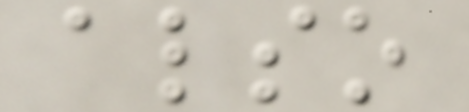also
